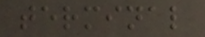terminal
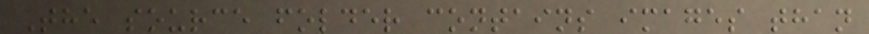The source folder contains images than
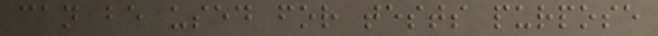can be used for tests purpose
